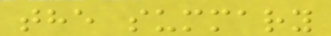the summary
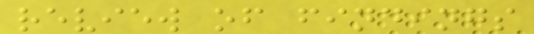review of findings
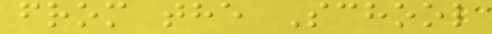from the School
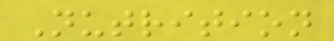Nutrition
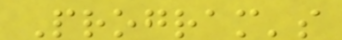Program's
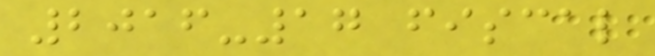2016-17 fiscal
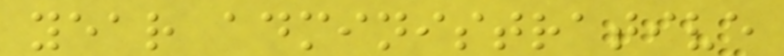year administrative
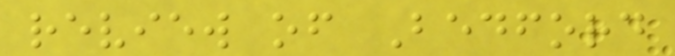review of Bedford
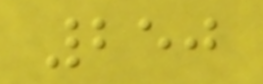250
